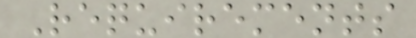Requirements
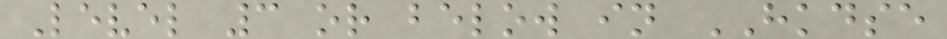Level 3 or below in HKDSE
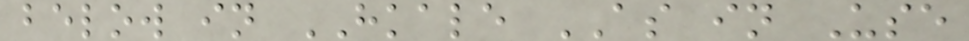below in HKALE AS in Use
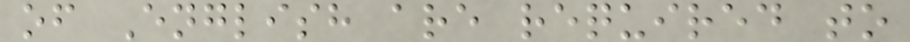of English are required to
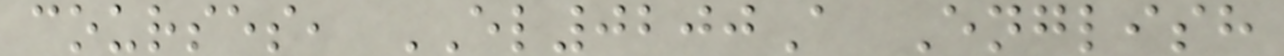courses, EL0200A English
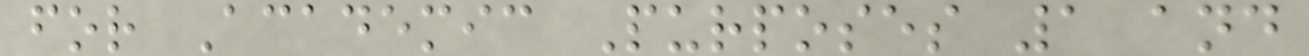for Academic Purposes 1 and
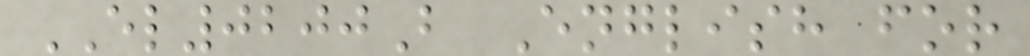EL0200B English for
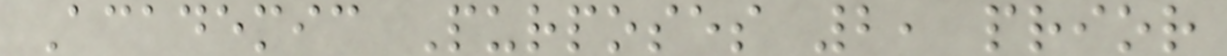Academic Purposes 2, prior
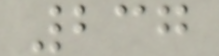237
